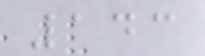143
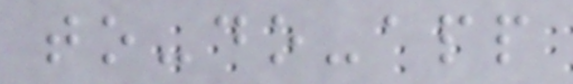to-do-app
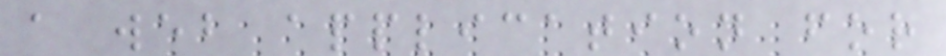a web application for
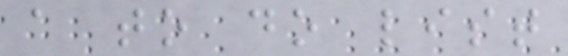a to do list
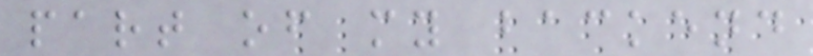part of my backend
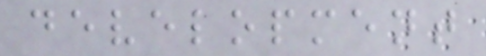development
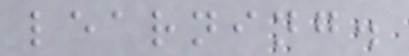learning.
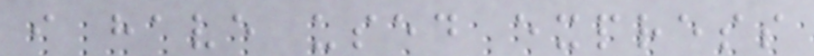i have used express
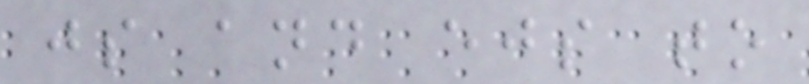js and ejs to
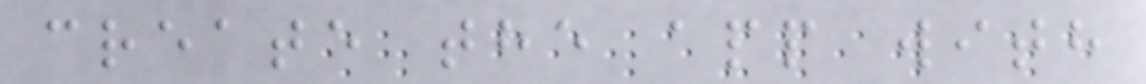create the app with
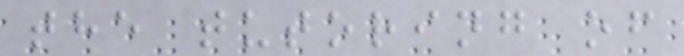the tutoring of
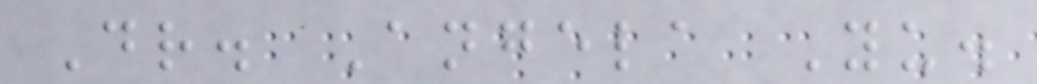Dr. Angela Yu.
